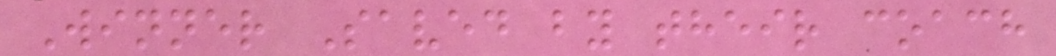Winner Saved by their coach
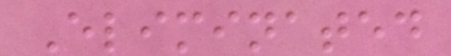Eliminated
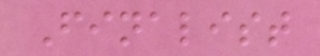Finalist
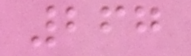267
